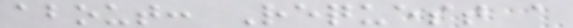about: Request a
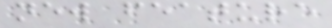new feature
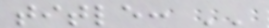title: ''
